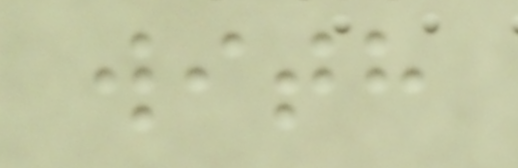with
